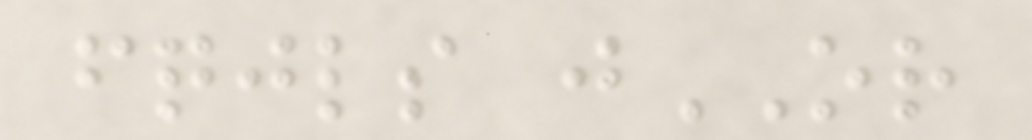fqjls jOR
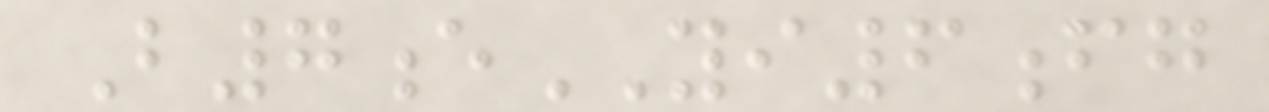B7eYI6fg
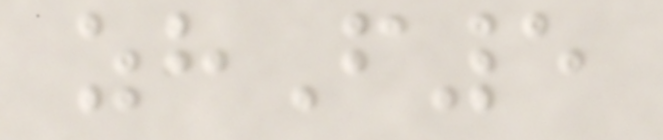zhF5
